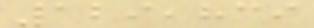129,839
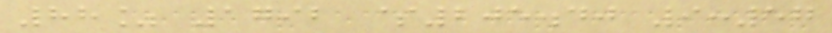88% 1792 $205.40 9:57
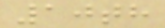10th
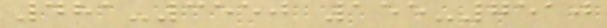481-3550 155-7510
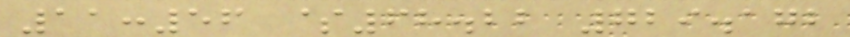11:56 $68.22 729.172
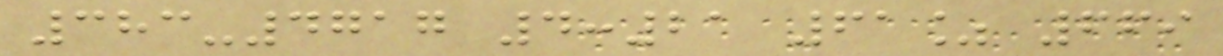383-4717 4:21 61% 669
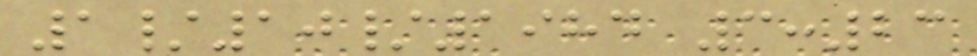1/10/1984 3:23
